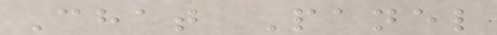Chat Panel
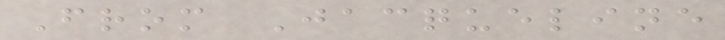From Jacqueline
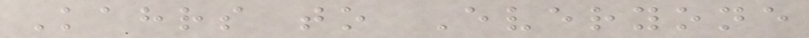Kahrs to Everyone
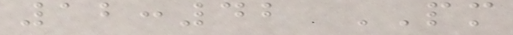12:42 PM
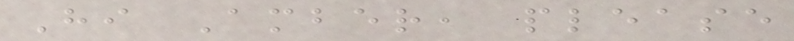Hi Amber, please
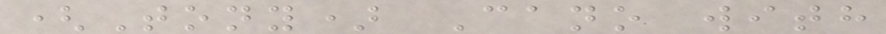(Tony) Cano with
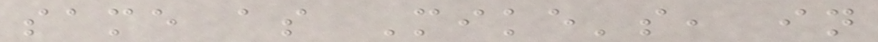same as Mike's, in
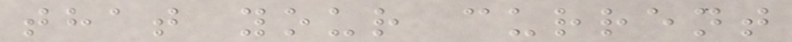that your current
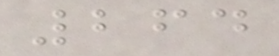264
